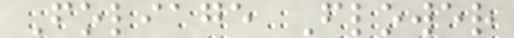Foliage Flower
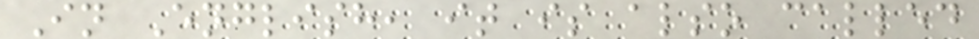In English, it is also called
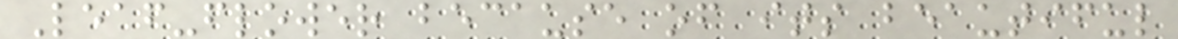Leaf-flower because of its beautiful
